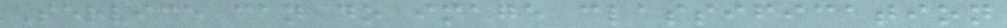Service can do image classification
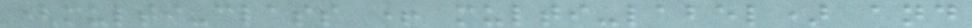(multi-class + multi-label) and
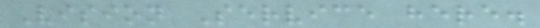Vision Service here.
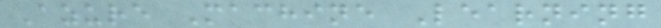Azure Machine Learning
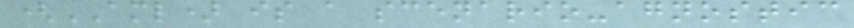(AML) is a scenario-agnostic
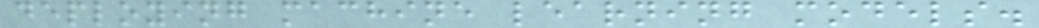deploying machine learning models.
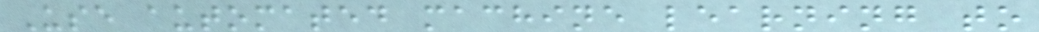Use automated machine learning to
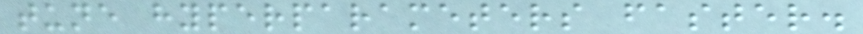tune hyperparameters faster.
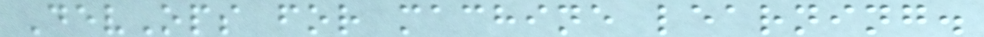DevOps for machine learning.
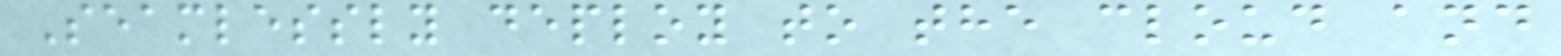Seamlessly deploy to the cloud and
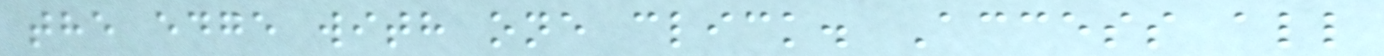the edge with one click. Access all
